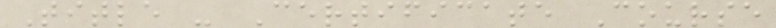Title - Certificate Course
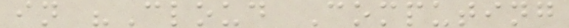in "Cloud Computing
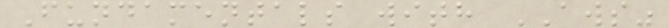Fundamentals with AWS"
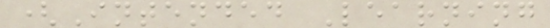(Intended Learning
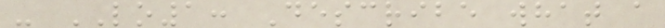- LO1: Describe what a
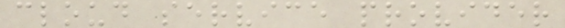cloud service provider
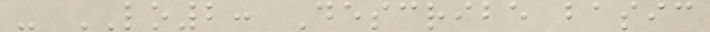- LO2: Describe basic
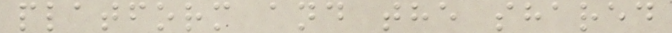platform and the shared
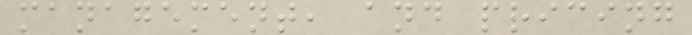management, and pricing
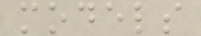models
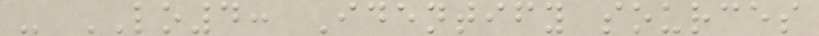- LO4: Identify sources
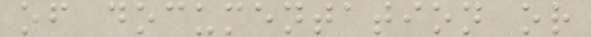of documentation or
